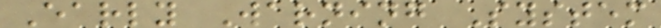Early Warning System
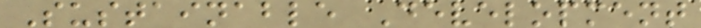Sustainable Development
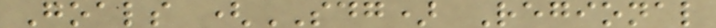Goals (SDG) Regional
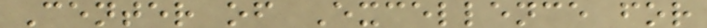Center of Excellence for
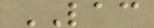LAC
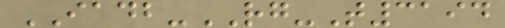IADB-RG-T3194
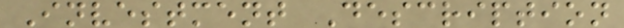Investment Description
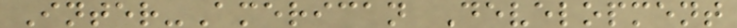Inter-American Development
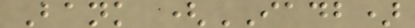Bank (IADB)
